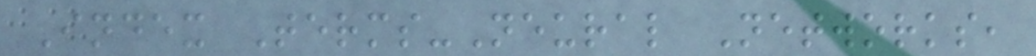Index Terms-Neural Networks,
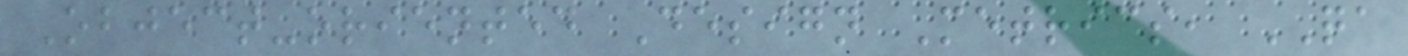Object-oriented Design Metrics, QA
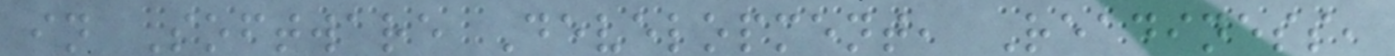in Software Development, Readiness,
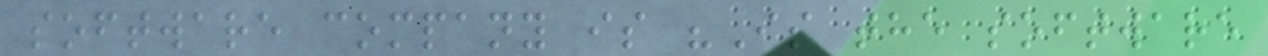software company is "Is the software
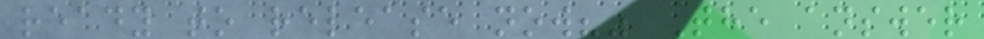ready to release now?" The answer
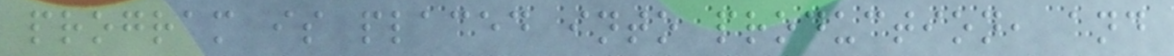program is placed into production, and
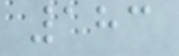183
